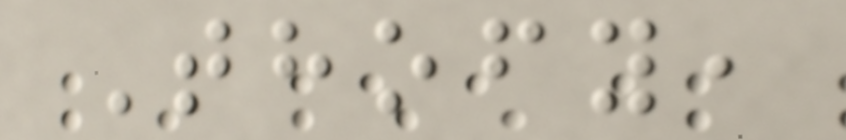Thofy,
